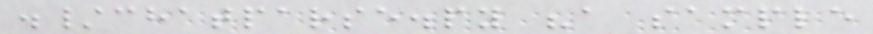./chatparse.py "a sample
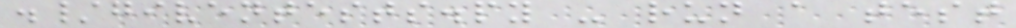./giventests.py - run a test
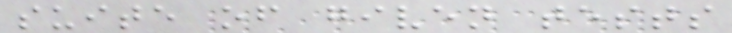suite of given tests
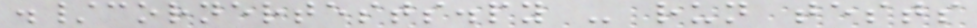./cornertests.py - run tests
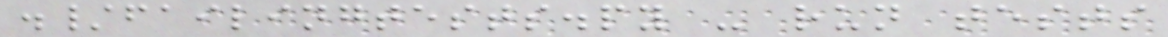./failingtests.py - run tests
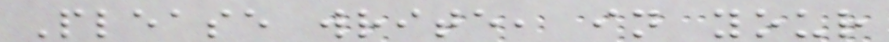Please write, in your
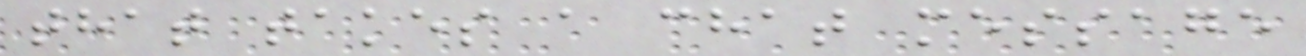that takes a chat message
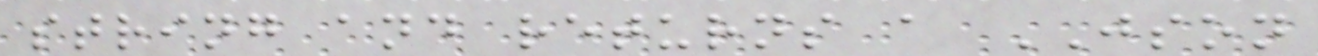string and returns a JSON
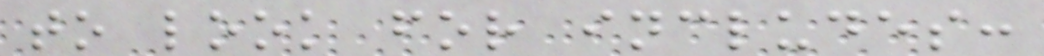to look for includes:
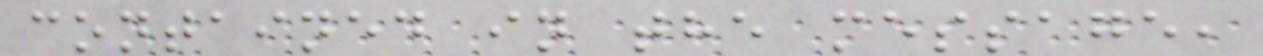contained in the message,
